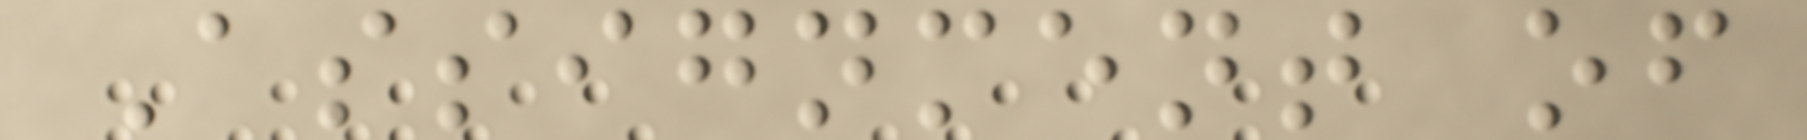Assignment of
